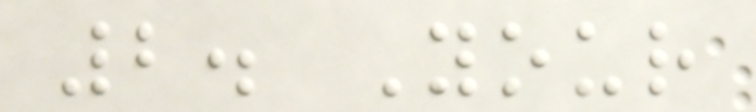2. Your
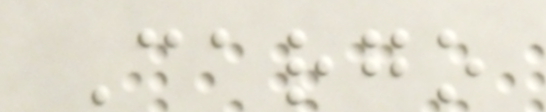Cargo
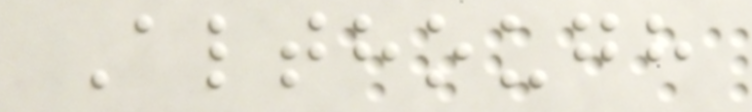Although
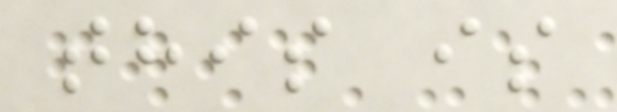this is
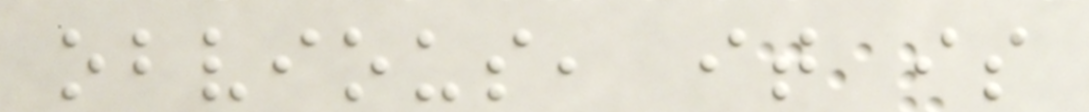obvious, it is
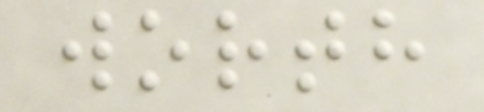worth
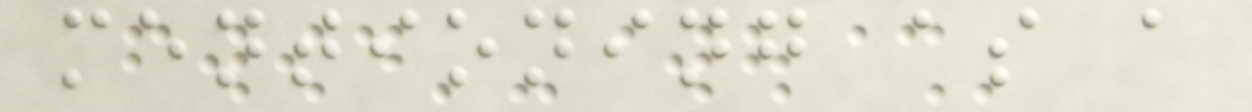mentioning as a
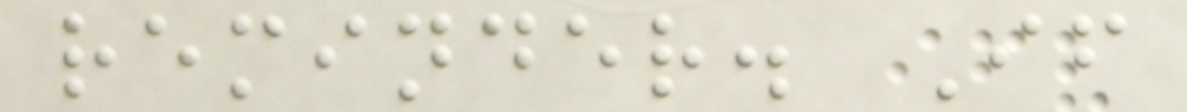reminder. If
